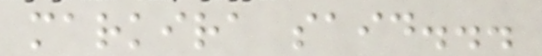markira said...
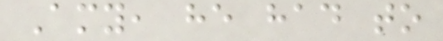Amy, he had to
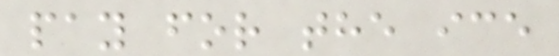pay for the ice
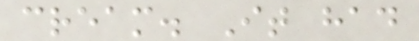cream. It had
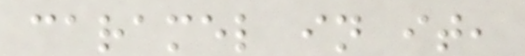caramel in it,
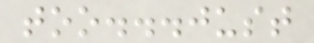too...just
